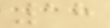18
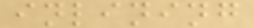inlining
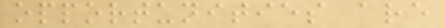opportunities are
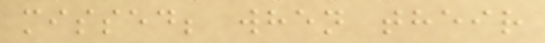missed; when their
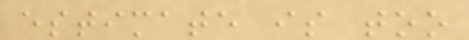estimate is too
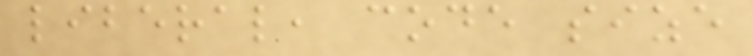liberal, code size
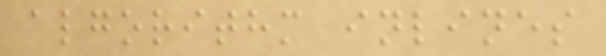algorithm inlines
